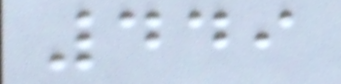449
